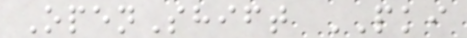OpenShift PKI
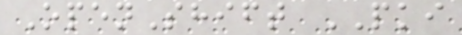OpenShift PKI
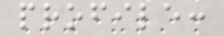profile:
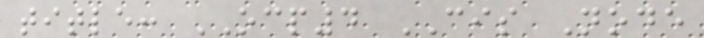title: OCP4 CIS Node
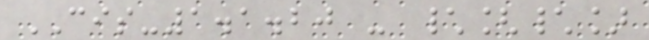CIS-1.1.20 - \[\]
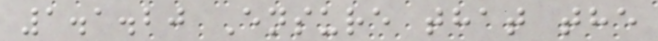1.1.20 Ensure that the
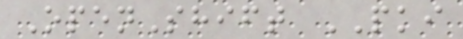OpenShift PKI
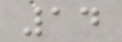14
